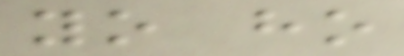yo ho
